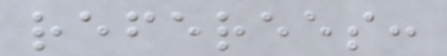referees:
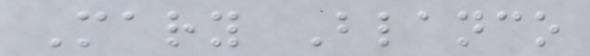Mary Blanco
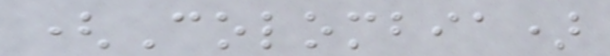(Colombia)
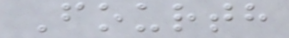Fourth
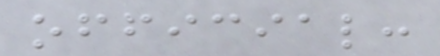official:
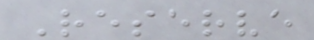Reserve
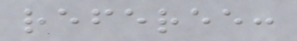referee:
